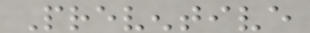Preventive
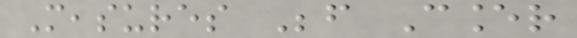Measures Before Cancer
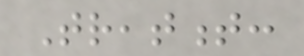Treatment:
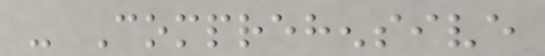- Comprehensive
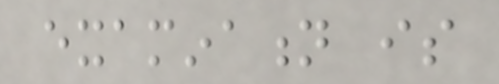examination is
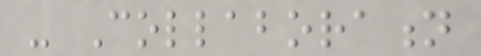- Collaboration
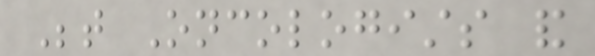Between Oncologists and
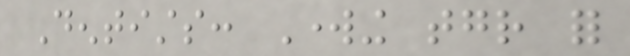Dentists: Working together for
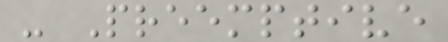- Preemptive
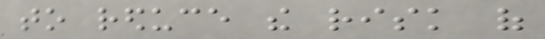to reduce the risk of
